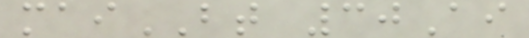maiBT 30Ai
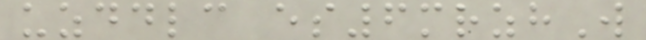uzddlc es6mrzhW
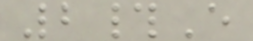2#E
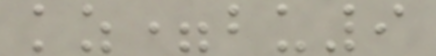kz=bu9
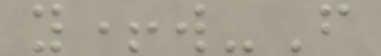y+w-F
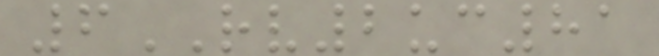6RV2uc81
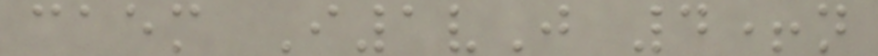caem I1vJ 4+n
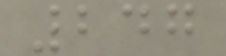247
